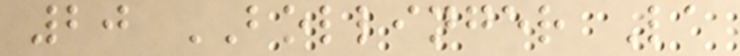20 BOLLINGER La
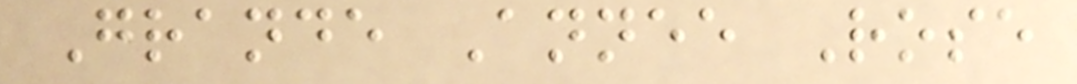Grande Annee Rose
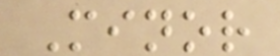Minor
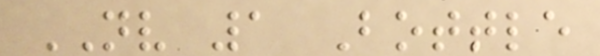NV 1 Bottle
